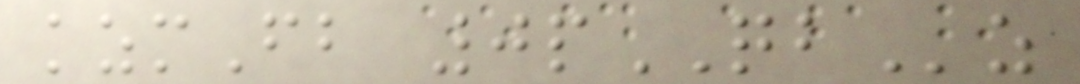kzmFb 0pQBz
